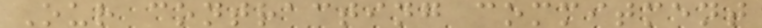Our contracting commitment
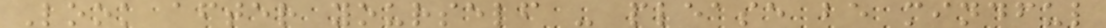Look after yourself - please be mindful
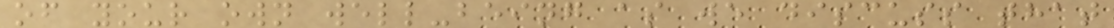of your own well-being as we discuss that
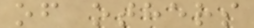of others
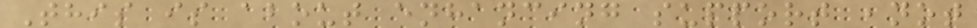This is about enhancing support ,not
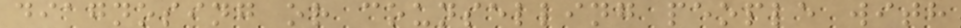diagnosing or counselling people with
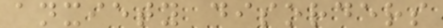anxiety disorders
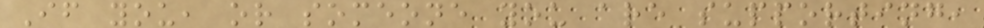If you, or someone you are supporting,
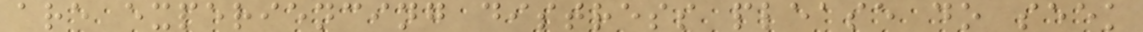are experiencing distress please do seek
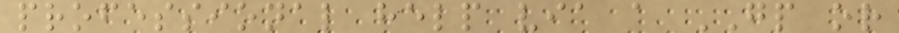professional help via a GP or
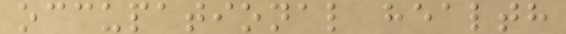occupational health
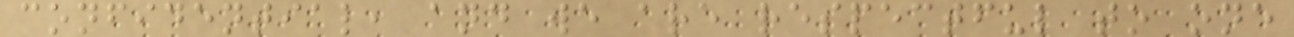confidential, and we are respectful to one
